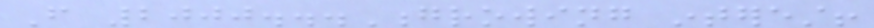From 2000...Growing interest!
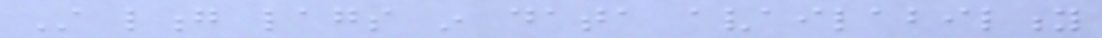Still long lags in data availability
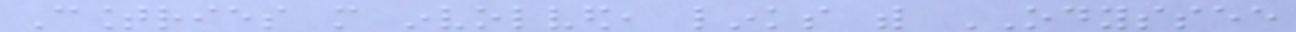Countries more involved, links with ODYSSEE
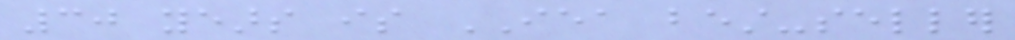30 years is IEA best-seller
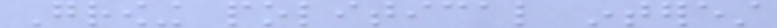Growing political interest
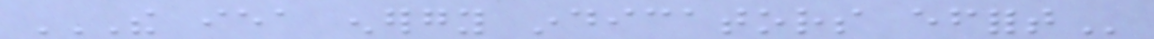THE IEA ENERGY INDICATORS EFFORT
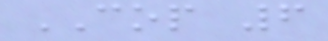COP 6
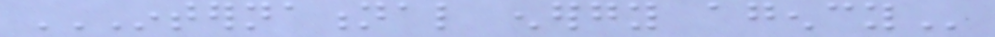INTERNATIONAL ENERGY AGENCY
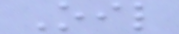Oil
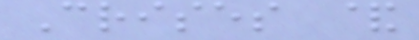Crises &
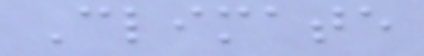Climate
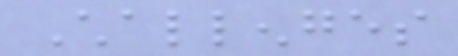Challenges
